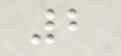2
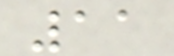11
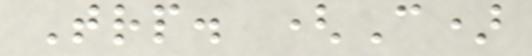Trp. (C)
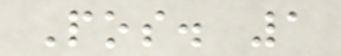Pos. 1
